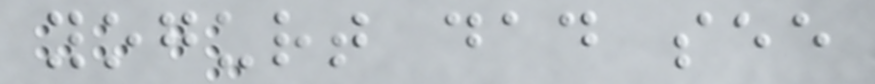yogurt dad see
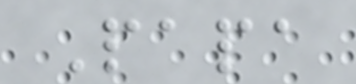Papa
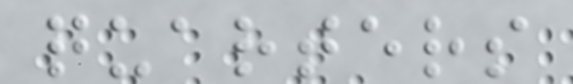quarters
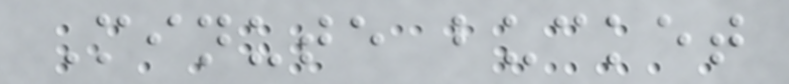Minute bucket
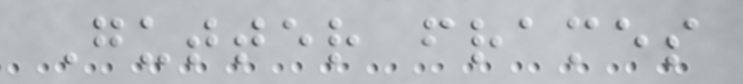Gutter frames
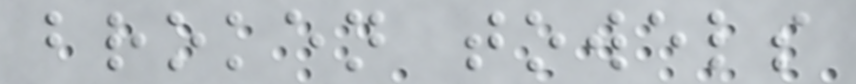broken towels
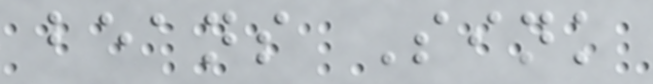beans Sink
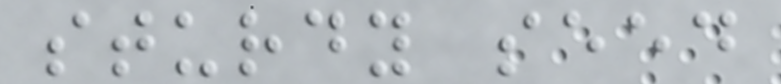sturdy seed
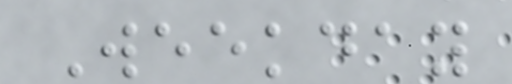Weekday
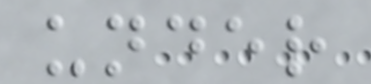under
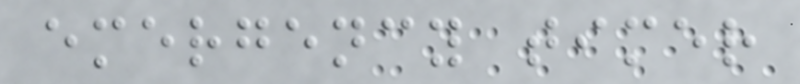emergency timer
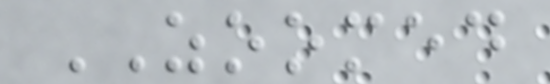ZOOMED
